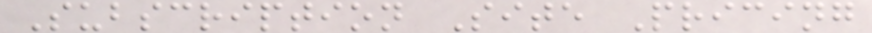Subscription Site Pricing
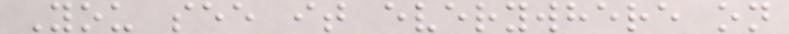You see it everywhere on
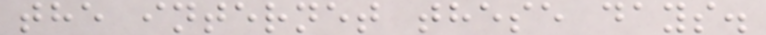the internet these days.
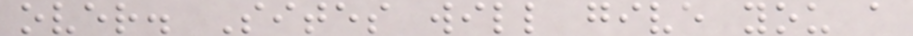over. Sites will give you a
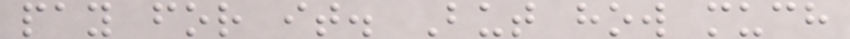pay for it. But how much
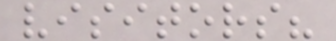visitors?
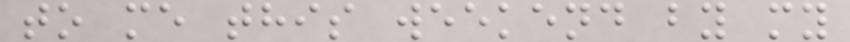to me this weekend by my
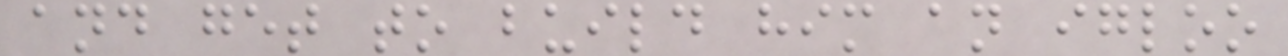and get to build him an igloo
